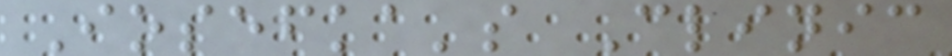Iosefka's Clinic
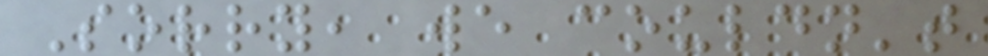Sorry, we couldn't
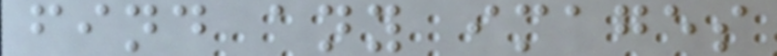find any images
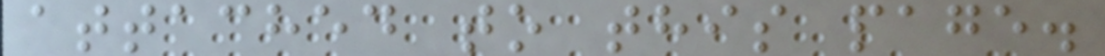attached to this page.
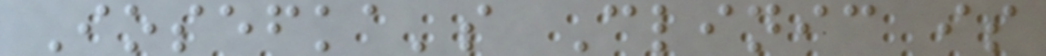Iosefka's Clinic is
